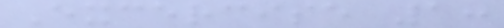Excercise 1:
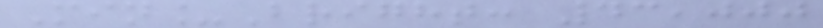Min_Bright: 43,000
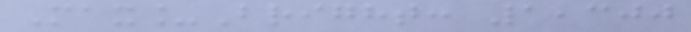Max_Bright: 1,300
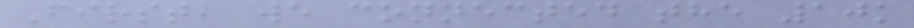First, we connected the 10k
